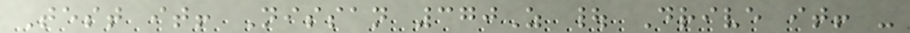Test it! Nissan 370Z | Drive it! -
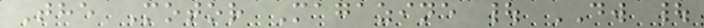The Motor Magazine | DW |
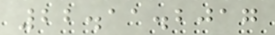22.11.2017
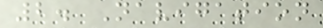2. Navigation
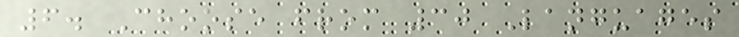6. Choose from 30 Languages
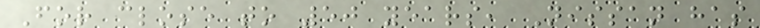For close to 50 years, Nissan has
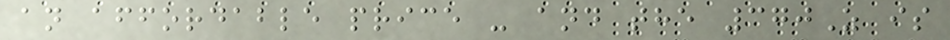an affordable price - and the 370Z is
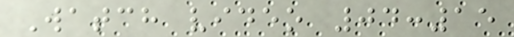Watch video 04:15
